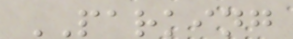PARKING
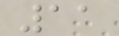11
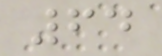64
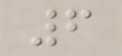6
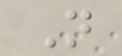N
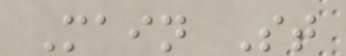Main St
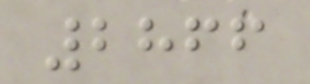2866
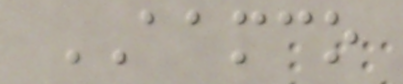AAMCO
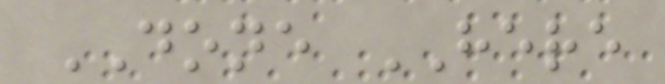DONE HERE
